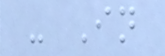- In
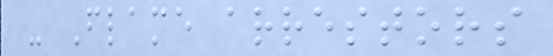- Flame arrestors
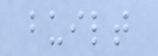built
